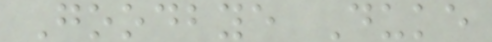Goodbye Duke
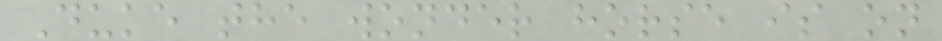Duke the wonder horse is on
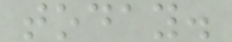today.
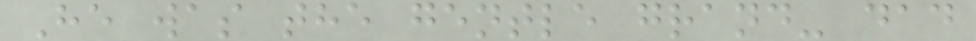He was the gentle grand- dad
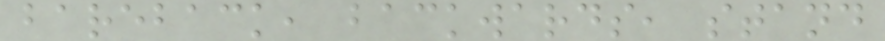bareback, backwards, stand
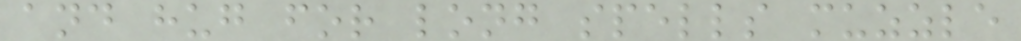and hug for long spells muzzle
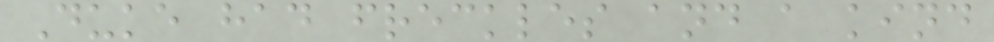Duke had freckles and a kind
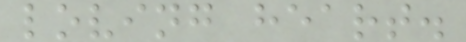loving heart.
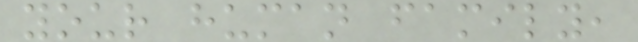your human family,
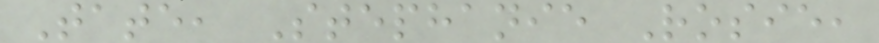Tate, Stephanie Rosie,
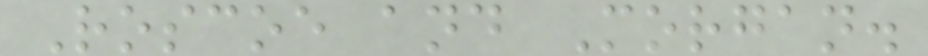Roscoe and Morgan.
